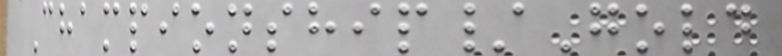Championship/Gold
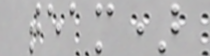team)
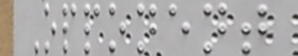Opponent
